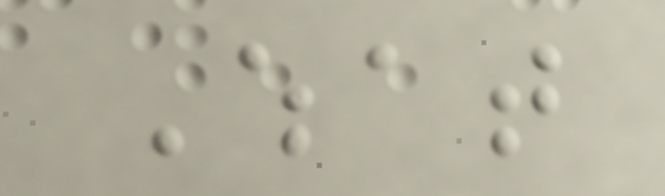What
